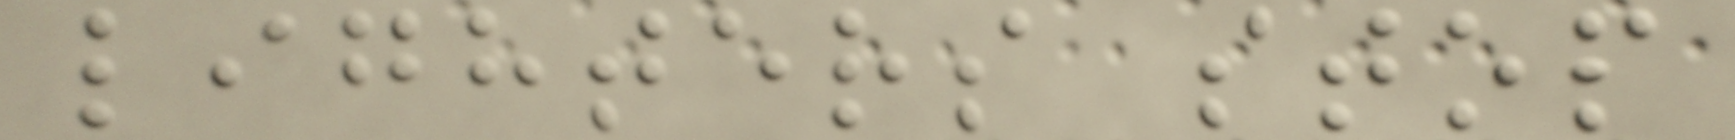lighters stop
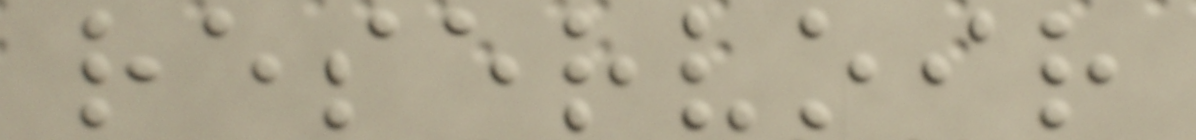reservoir
